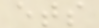ets
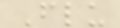Flu
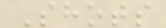Shots
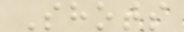Shots
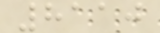8110
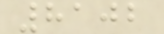8102
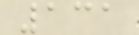131
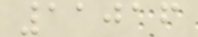11016
